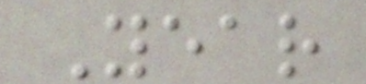Year
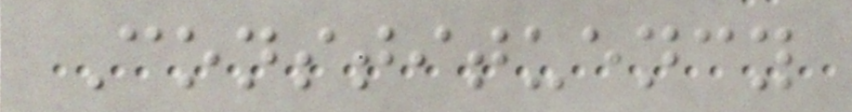Constituency
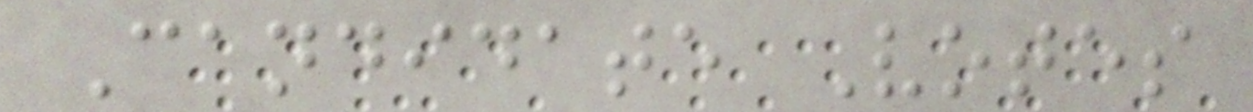Candidate Votes
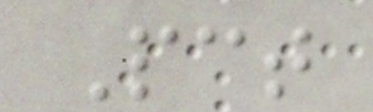Pct
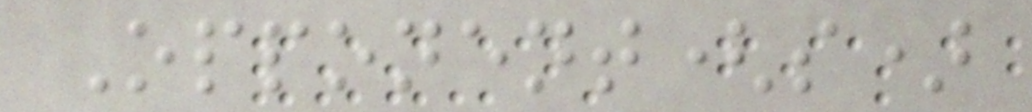Opponent(s)
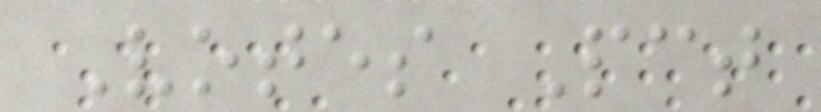Votes Pct
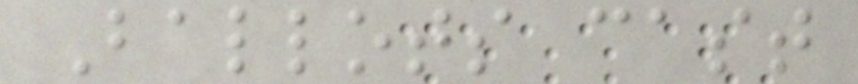Ballots cast
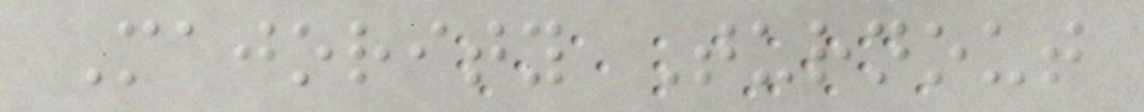Majority Turnout
